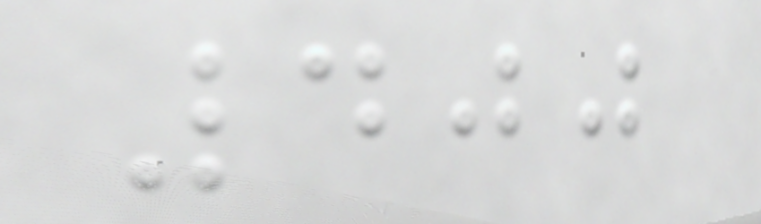400
